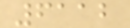6112
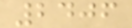2406
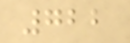722
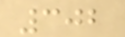302
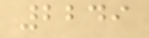2249
